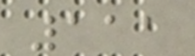111
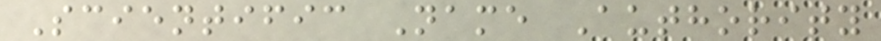Scientific Name Authority
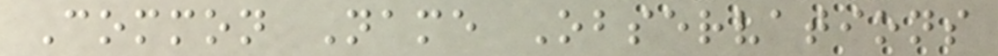Common Name Observations
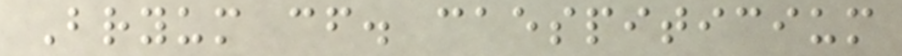Bryum cf. caespiticium
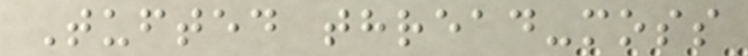Tufted thread-moss
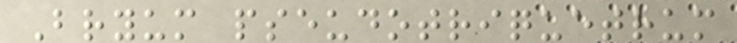Bryum pseudotriquetrum
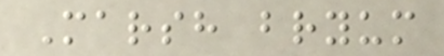Marsh bryum
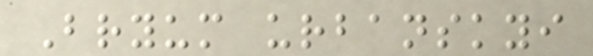Bryum urbanskyi
